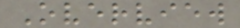Overview
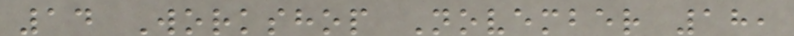14 Workshop November 18,
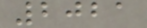2021
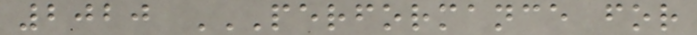2020 PERFORMANCE FOR
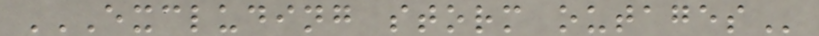EXCLUDING STORM OUTAGES
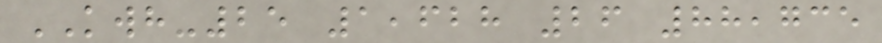KWH-25 1,628 26 88,735
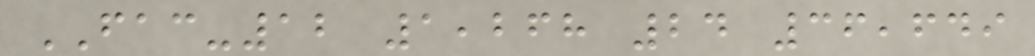FAC-12 1,268 24 36,649
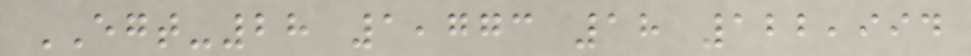EGT-28 1,773 18 122,994
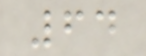64
